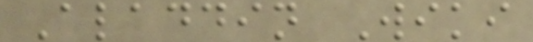Aladdin Wiki
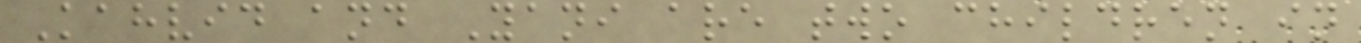Kahvid and Yani are two children in
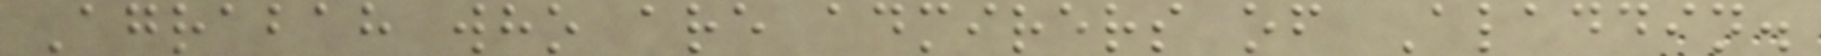Agrabah who are admirers of Aladdin.
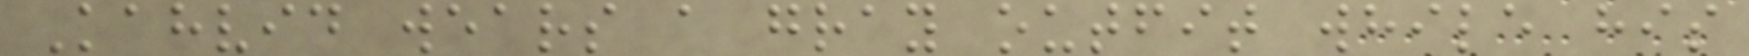Kahvid wears a gray outfit while his
